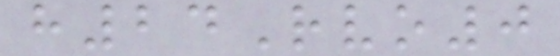h24Rvo0
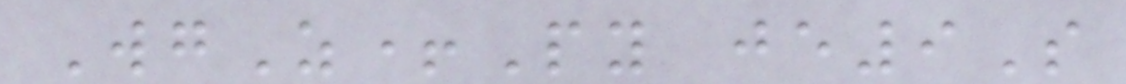WgZ+Py je9S
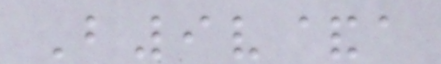B9v&a
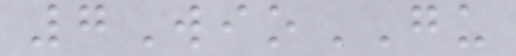7WioGU
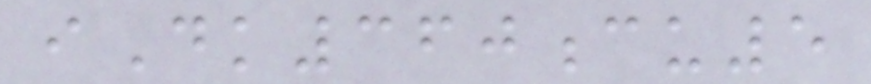iDk360cu5
